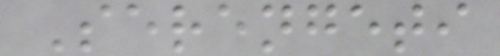Serengeti
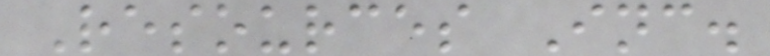Resources Inc.
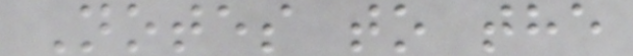Notes to the
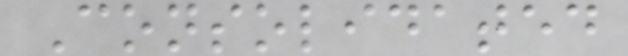Consolidated
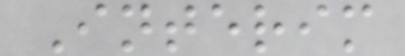Interim
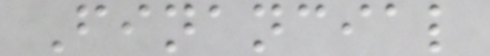Financial
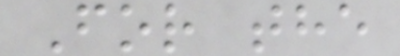For the
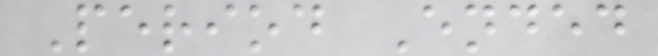Period Ended
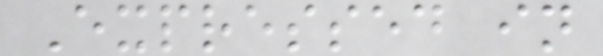Expressed in
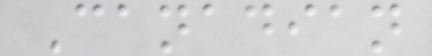Canadian
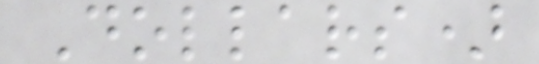Dollars)
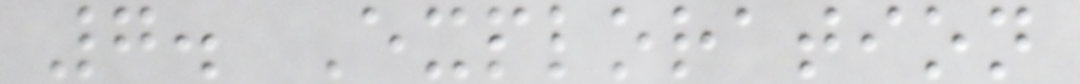7. Exploration
